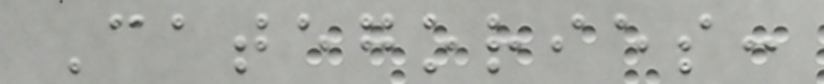Categories:
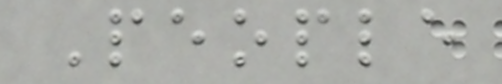People
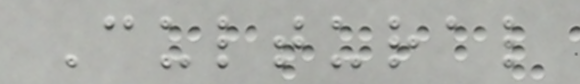Cultural
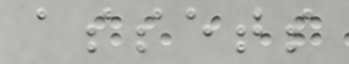assets
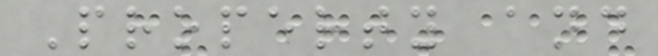Property and
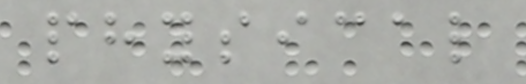physical
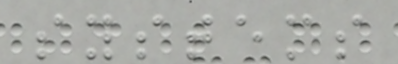systems
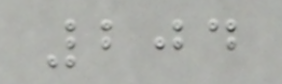204
